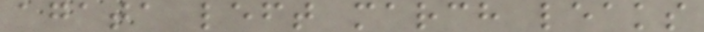agata left march leaks
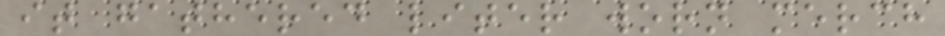it gathered liter worn merch
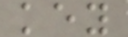key
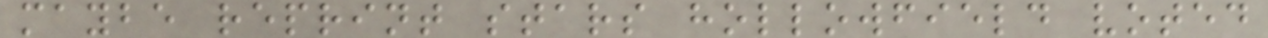maybe reprint stars hollowfield voted
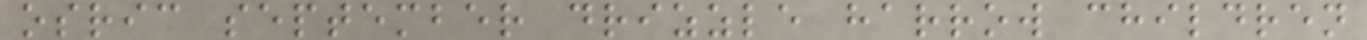osric september drizzle harrow children
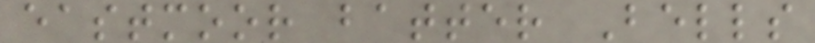eastmoor batter Bells
